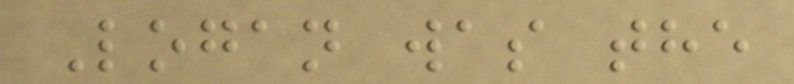Logan was the
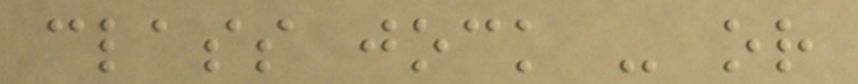class jock - or
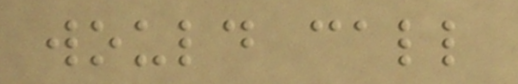would call
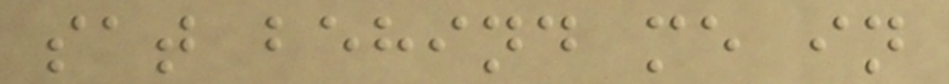sat behind me in
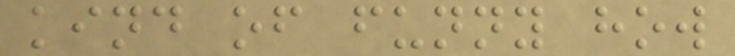kind of funny how
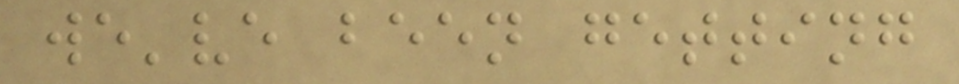we've been getting
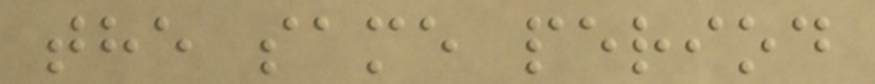the same period
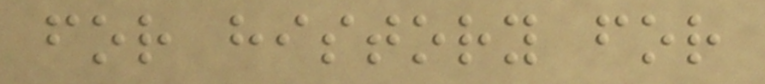for history for
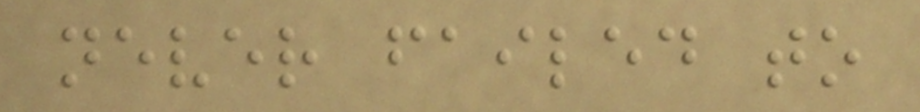never failed to
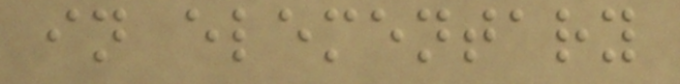in elementary
